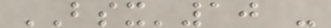BSX'10 -
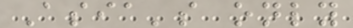Asia's only
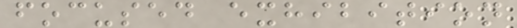focused exhibition
